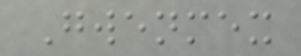Gwenmex
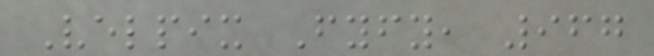Velpix Fyfy, 967
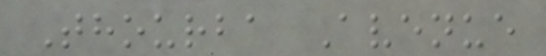Thourba Avenue
